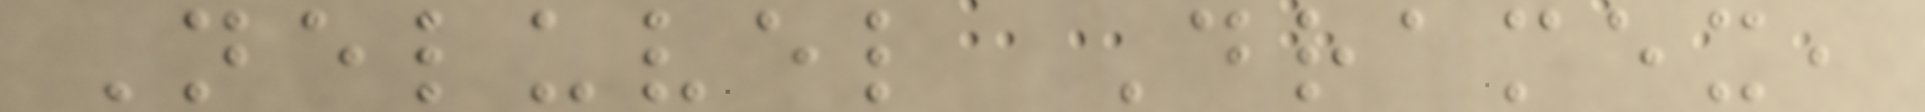Neluvel Dramex,
